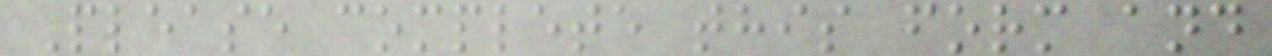Please complete this form and
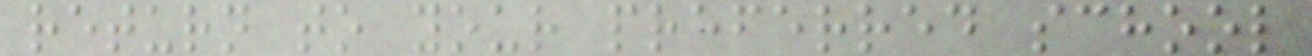return to your preferred school
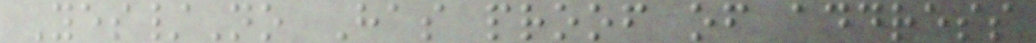Yes/No Has proof of address
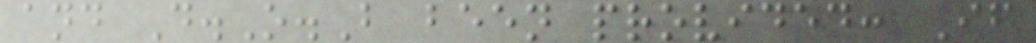and D.O.B been provided: If
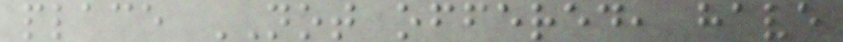place NOT offered, have
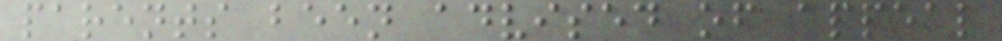parents been advised of appeal
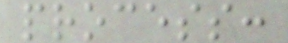process:
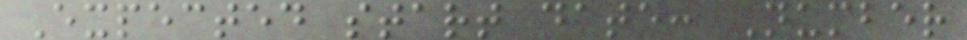Expected start date: Number
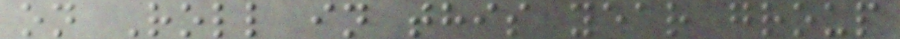on Roll in this year group
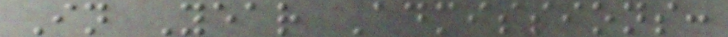In Year Admissions:
